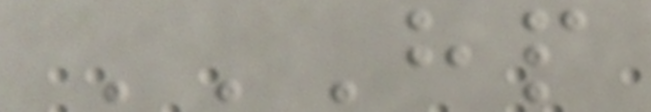HP
